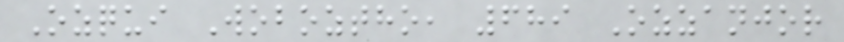Ozqui Woboztho, 689 Ozzanjor
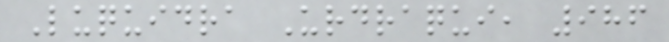Luquidra Urdraqui, 986
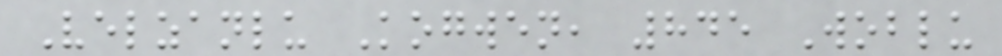Velzanlu Kogwen, 845 Woblu
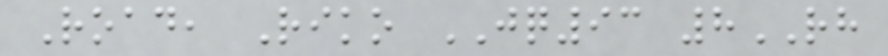Road, Riko JQ93 8RH
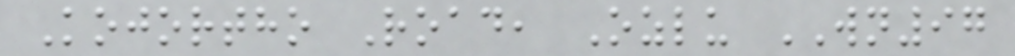Kojortho Road, Ozlu WN97
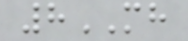8MH
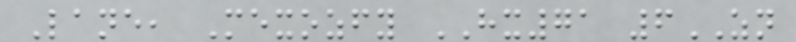Lane, Mexozfy HX71 6ZN
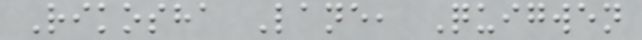Rikosha Lane, Quigwen
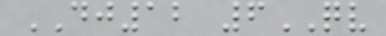DJ12 6QV
